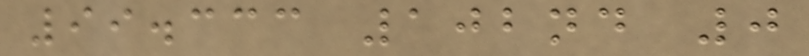99.333 102nd 0
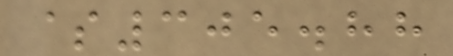$305.88
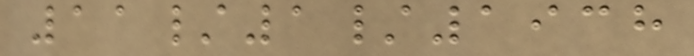11/1/1938
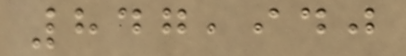847,940
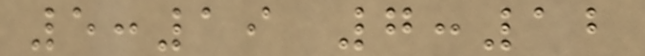5:19 7:12
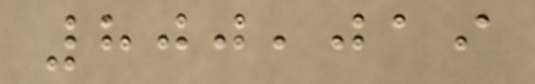800,019
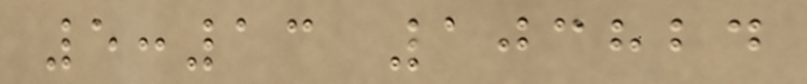5:13 103824
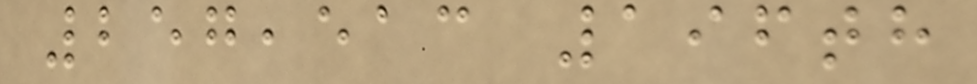257,513 196th
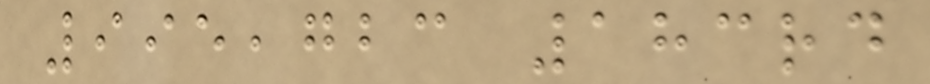995,723 183rd
